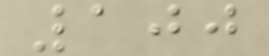100
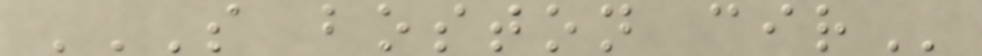S BOSTON CIR
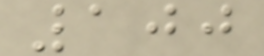100
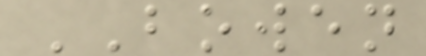BOWEN
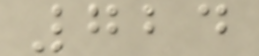724
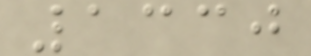1330
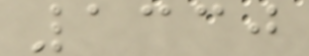1330
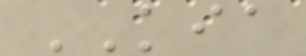KIA
